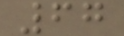67
